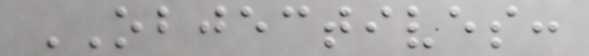OBJECTIVES:
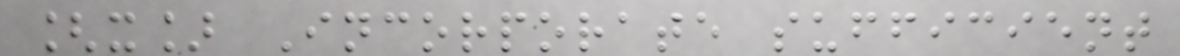[x] Incorporate sufficient
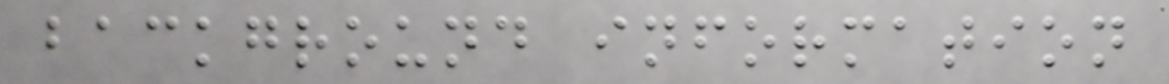background information
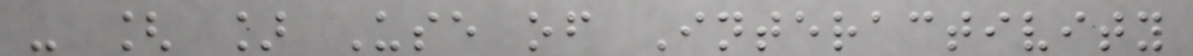- [ ] Use of Interactivity
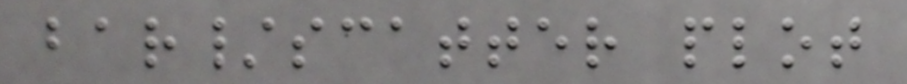bar/scatter plot
